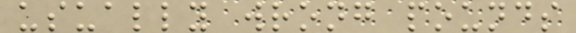usually wrong pounds
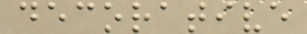decorative
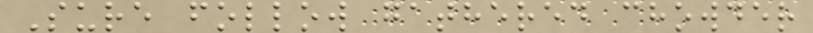Sure follow gathered chowder
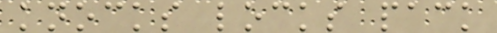knocks locks pack
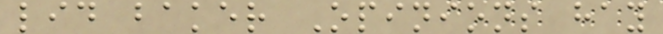lid baker Opinions hay
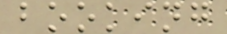booking
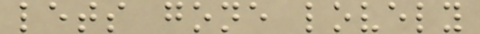lets gone lovely
